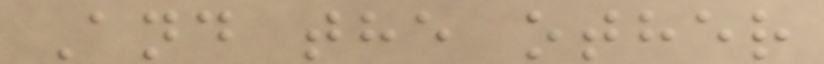And the other
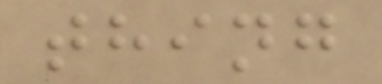thing
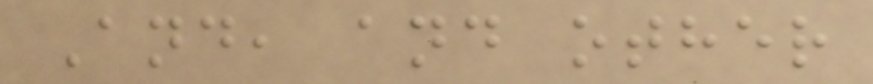And, and other
